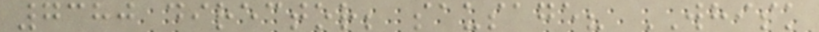7380 director; sausage? WHISK
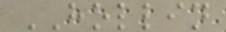HOLLIN
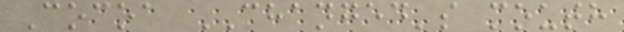Cocoa CHANGED's mouth
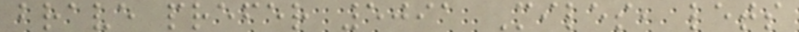brave prefer 5091 Miles, lets
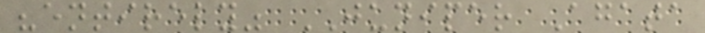"entirely" JUNIPER Agata
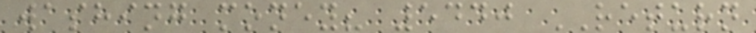washing money? 5440 RETURN
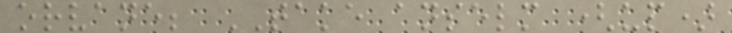orvane; TAKE anselm (up)
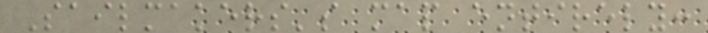Sailmakers's map entirely:
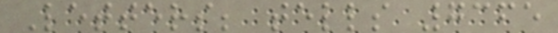Letters; tells 7365
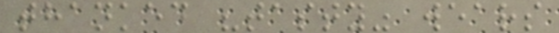thanked "tasty" wears
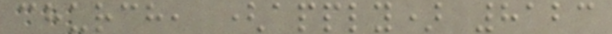church, (apply) 8123
